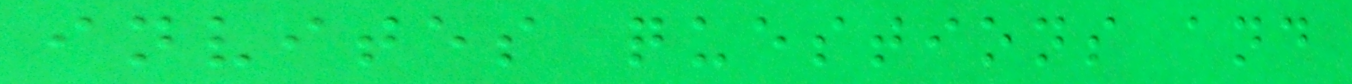invites questions and
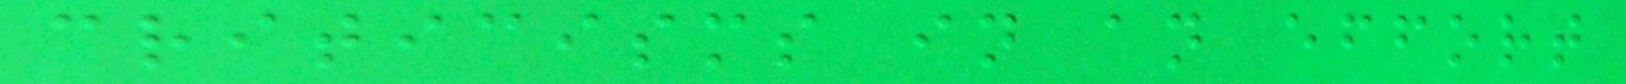criticisms in an effort
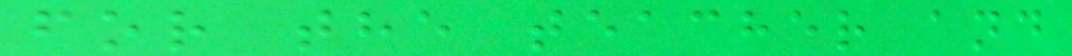for the teacher and
